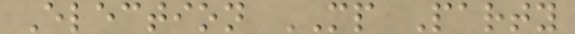Election MP Party
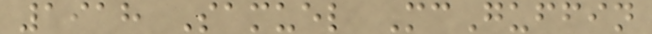1918 Samuel McGuffin
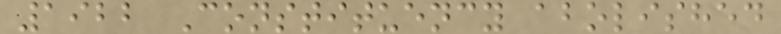1922 Constituency abolished
